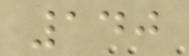140
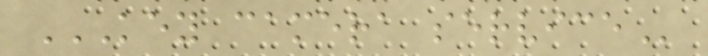KEY CAMERA SERVICE
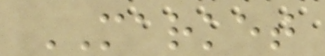MARKET
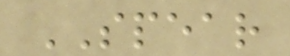SPEAR
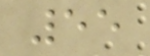55
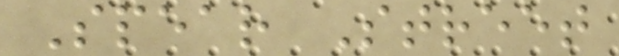Spear Street
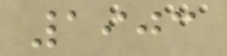1903
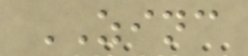ZINC
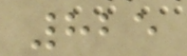825
